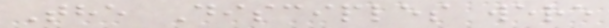The Disciples were
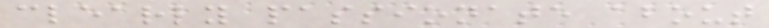clearly passionate about
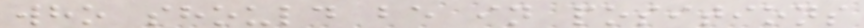who should be in positions
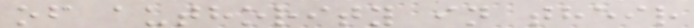of authority in their
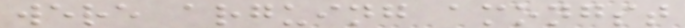were arguing amongst
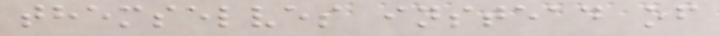themselves instead of
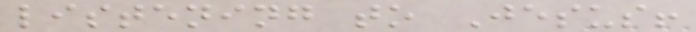listening to Jesus!
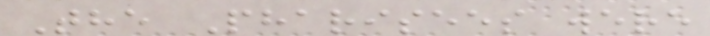The Pharisees were
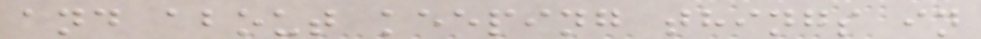and about keeping things in
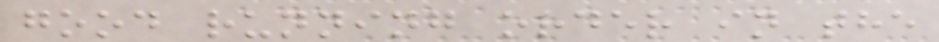good running order in the
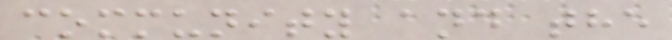community and the
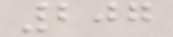207
